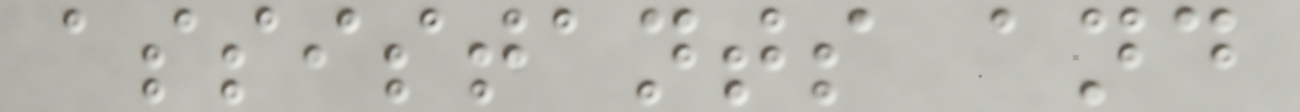assistants and
